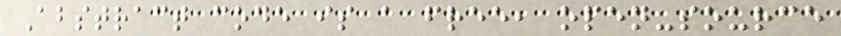Abstract code is a free, open-source
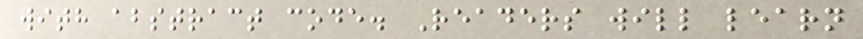with abstract code. Readers will learn
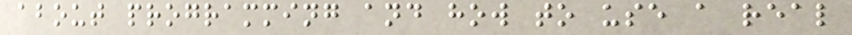about programming and how to use a real
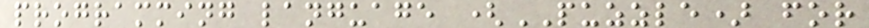programming language (PUZZLE) for
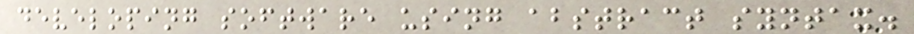developing software using abstract syntax.
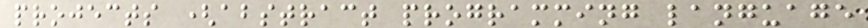projects (abstract programming language
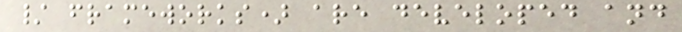/ frameworks) are developed and
